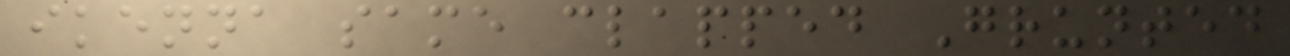ikenna same clapped Grunted
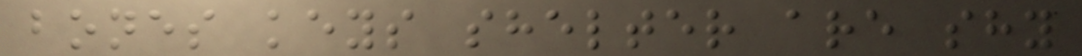bones keys shelter are shy
